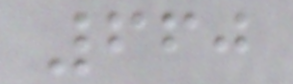660
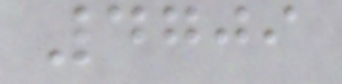4709
